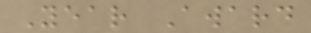Year Award
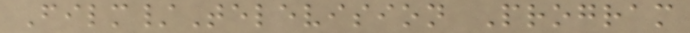Film/Television Program
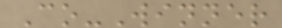Co-Winner
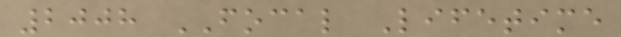2008 FOCAL Lifetime
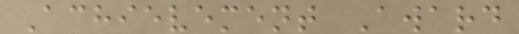Achievement Award
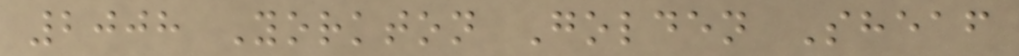2008 Yorkton Golden Sheaf
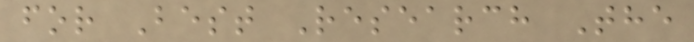for Best Research The
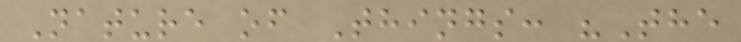Nature of Things: "The
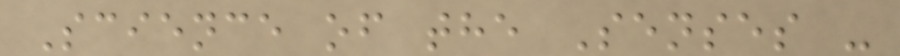Science of the Senses -
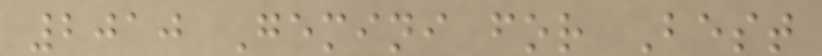2010 Gemini for Best
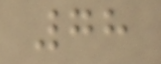78
